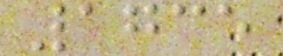1735
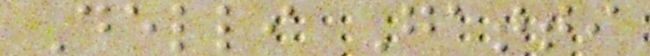Delli Gatti
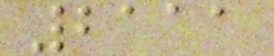2111
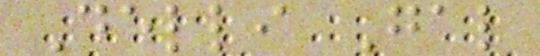Delli Gal
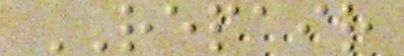REPAIR
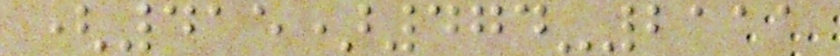(415)474-2111
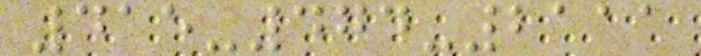415-474-2111
